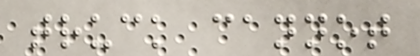truck cannot
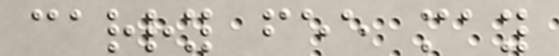carry fee may
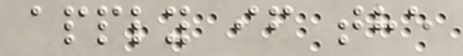apply if the
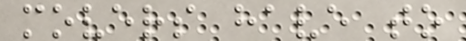movers have to
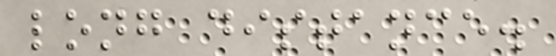long distance.
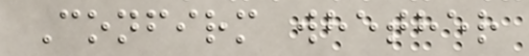Confirm whether
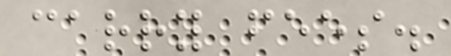carry fees.
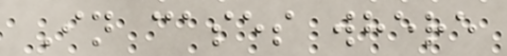In cases where
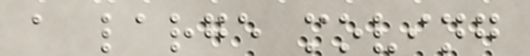a large moving
